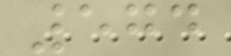574
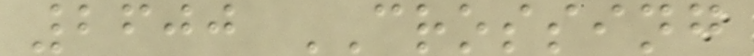2600 CROSSING
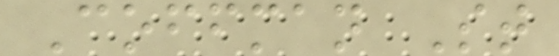Coffman St
